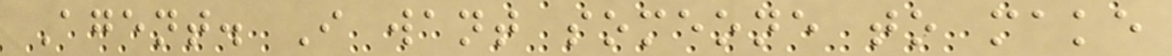Agent. I want someone to make
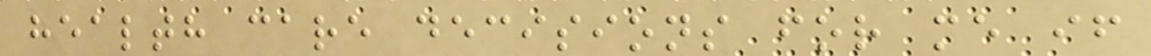health care decisions for me if
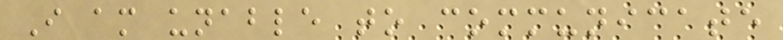I am unable to communicate
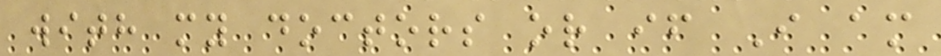with my doctors or if I am
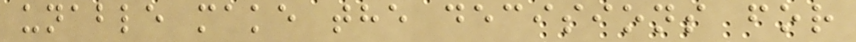unable make the decisions for
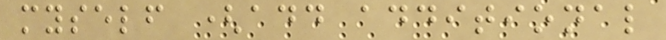myself (add additional
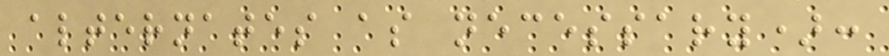alternates as necessary):
